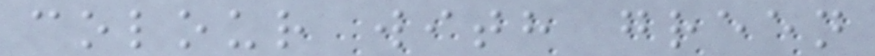colour with green
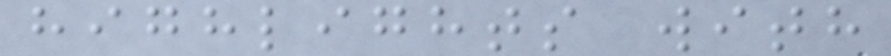highlights with
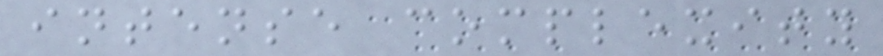intense complexity
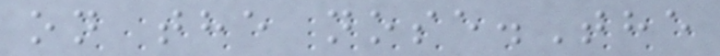on the nose.The
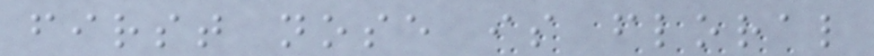first nose is floral
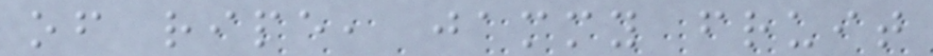of ripe, jammy fruit
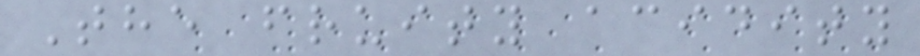The fruity acidity
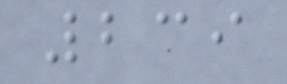239
